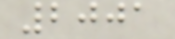2001
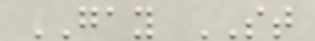GAY ST
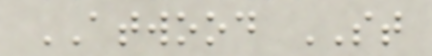ATWOOD ST
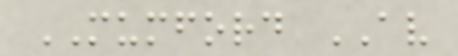MUMFORD AV
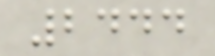2444
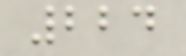224
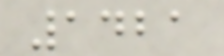1421
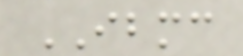IBMC
